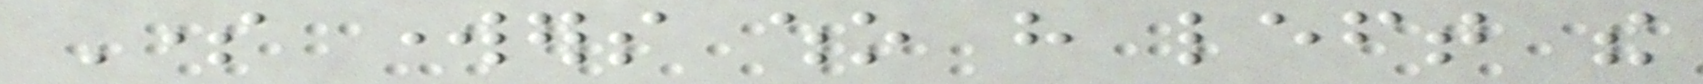Some workers who have left the
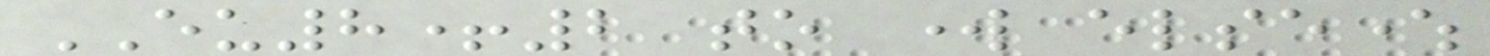EU8+2 to work elsewhere
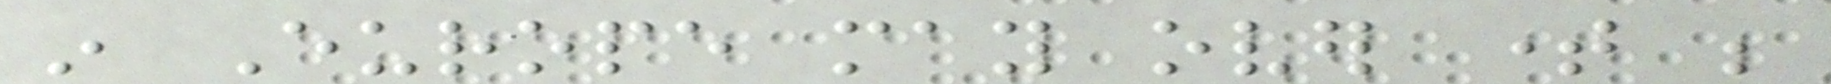in Europe may over time be
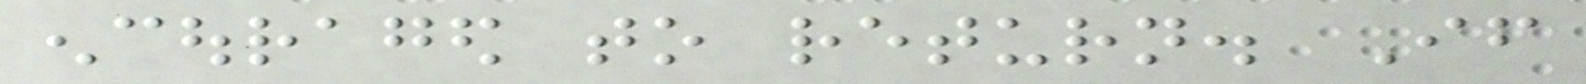encouraged to return. If
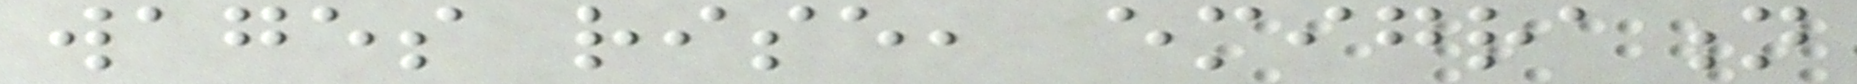wages rise, emigration
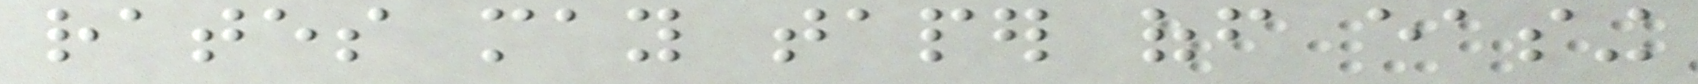rates may taper off easing
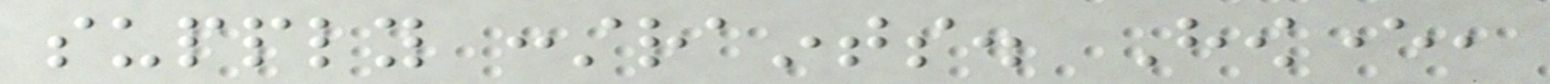supply constraints. However,
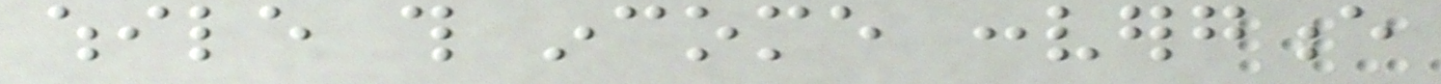while this income convergence
